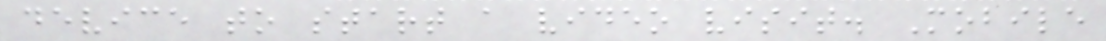device to start a video visit. Mobile
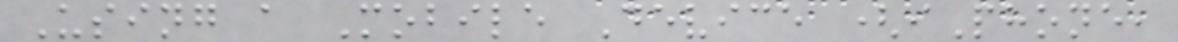Using a Mobile Device (iPhone,
